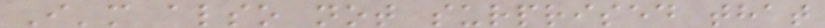I'm also not surprised that
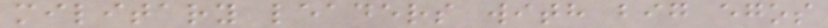military leaders with big egos
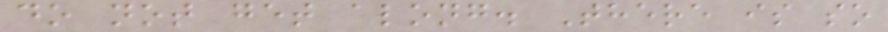do not get along. There is so
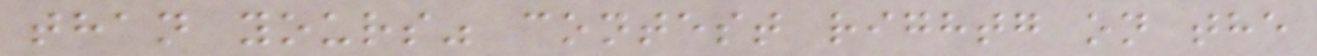than yours" contest rightg on the
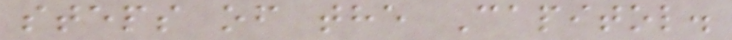steps of the Capitol.
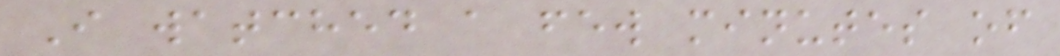I watched a few minutes of
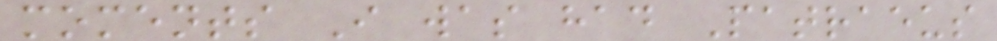moments I was had Patraeus
